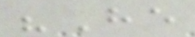"He
